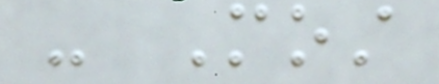- Most
